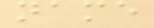name
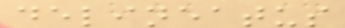delineatus
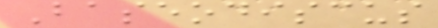Baseodiscus
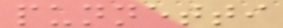punnetti
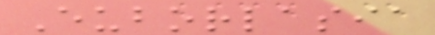Euborlasia
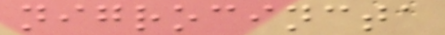nigrocincta
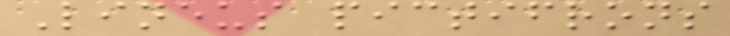Lineus pictifrons
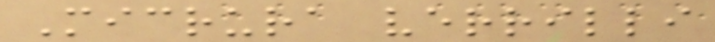Micrura verrilli
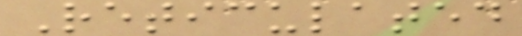Reticulated
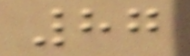87
